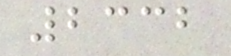2332
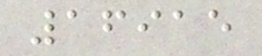16915
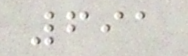691
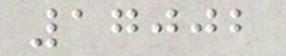17002
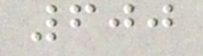600
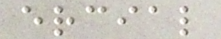ercial
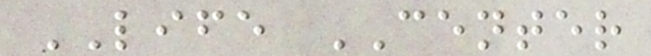LIFE CENTER
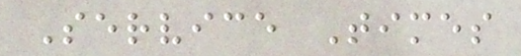Service Times
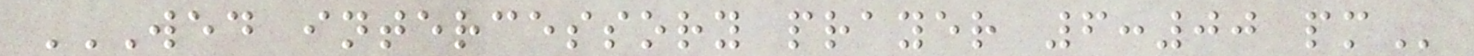WED INTERCESSORY PRAYER 6:00 PM
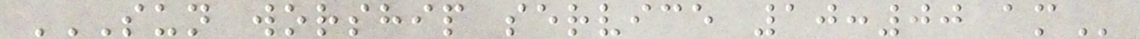SUN WORSHIP SERVICE 10:00 AM
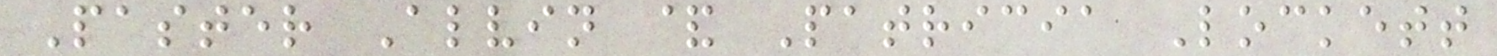Paster Alvin & Patricia Lockett
